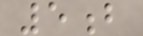5b
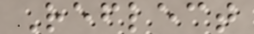Reflect
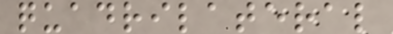quadrilateral
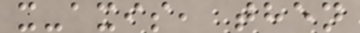x-axis, then
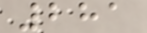281
